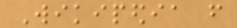Wikipedia from
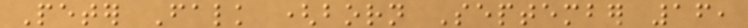Peter Falk (born September 16,
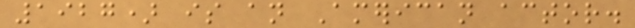1927) is an American actor.
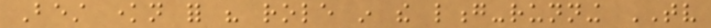Best known for his role in the long-running TV
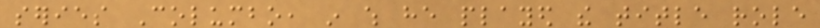series Columbo, in which he played the title role
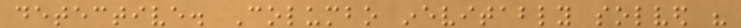detective. Columbo inevitably solved his
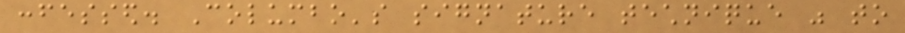confessed. Columbo's signature technique was to
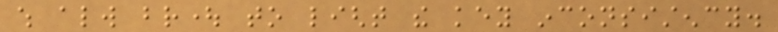which always brought to light the key inconsistency.
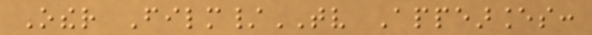Other Film/TV Appearances:
